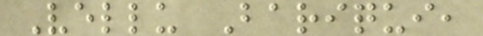Vellu Bariqui,
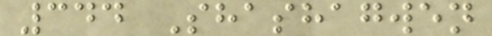344 Shashagwen
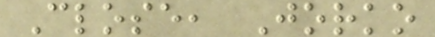Close, Jorko
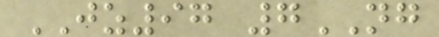JZ97 7NG
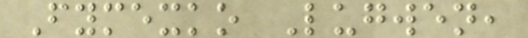Fymexko Lugwen,
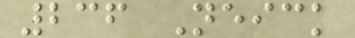236 Neick
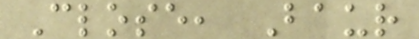Close, Baur
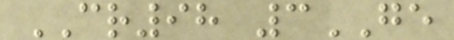CR98 3GE
